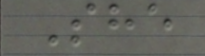She
